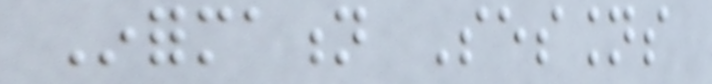Information Sessions
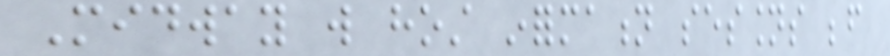Midway will host information sessions before
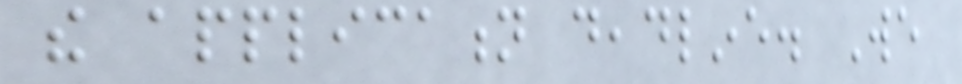the application deadline. We
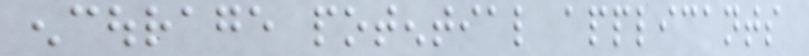encourage potential applicants
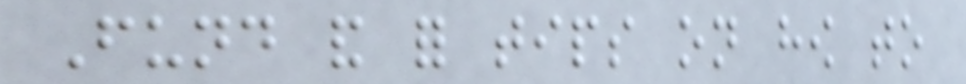Fund and for tips on how to
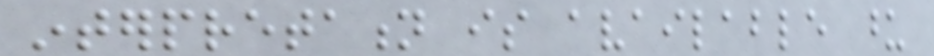interpretation is available upon
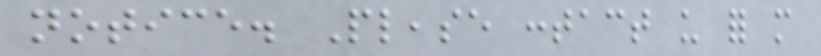notice. Please contact us for more
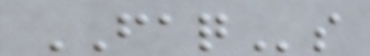FAQs
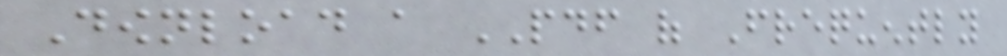Download a PDF of Frequently
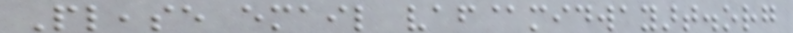Please email vaf@midwayart.org
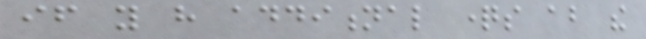if you have additional questions about the
